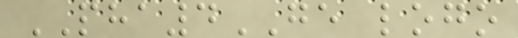PHA4GE logo
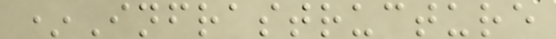*Infrastructure
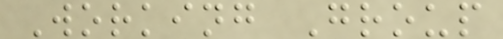Working Group
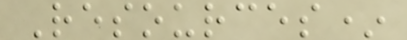Resources*
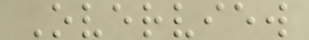Overview
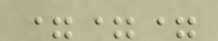===
